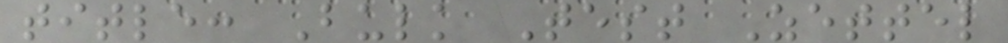title: Bulk Test Zettel
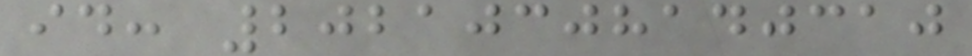id: 20210308140310
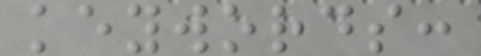keywords:
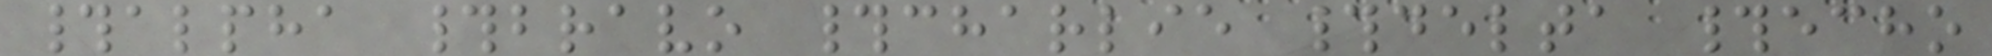#alpha #bravo #charlie #delta #echo
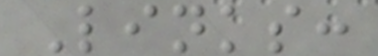Links:
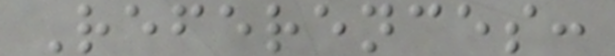References:
